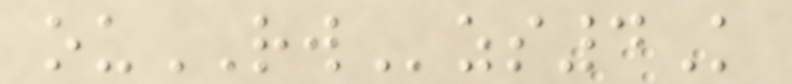ouRWzs4K
